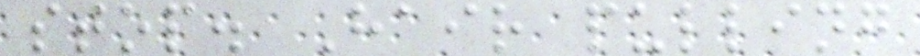stop. Hair pulling
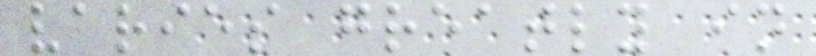varies greatly in
